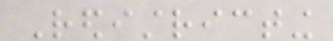Redistricting
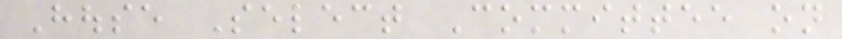House Select Committee on
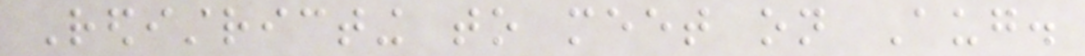Redistricting to meet on Aug.
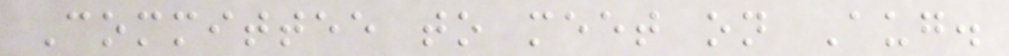Committee to meet on Aug.
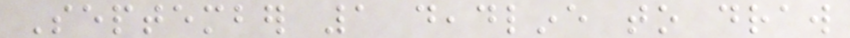September 1 deadline to draw
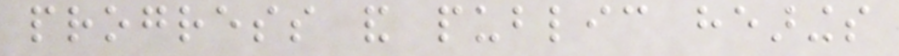progress and public hearings
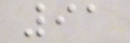91
